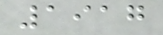1917
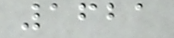1621
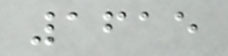1615
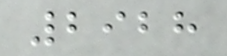2928
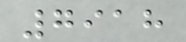7918
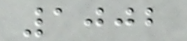1002
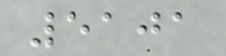5101
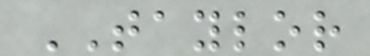TAYLOR
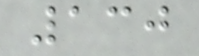130
